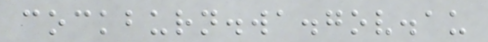cockburn.wa.gov.au
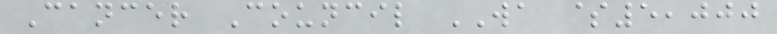Cancer Council WA $5,000
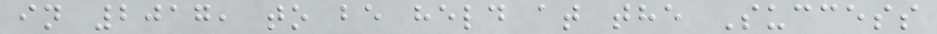in 2017, to be held at the Success
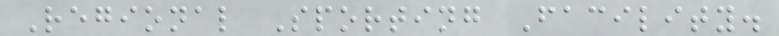Regional Sporting Facility.
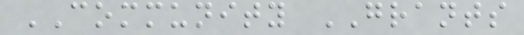COMMUNITY GRANTS
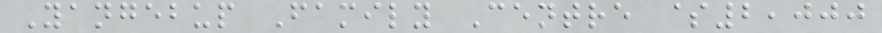Yangebup Family Centre $2,000
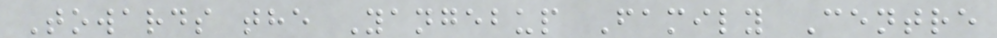Towards the Yangebup Family Centre
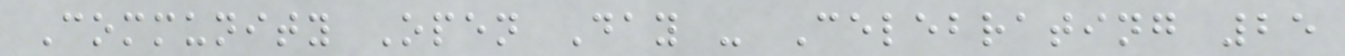Community Open Day - Celebrating 25
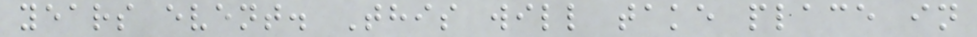years event. This will take place in
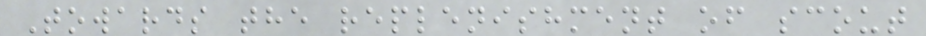Towards the replenishment of scout
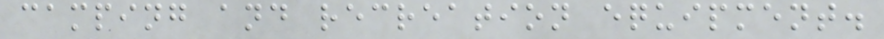camping and recreation equipment.
